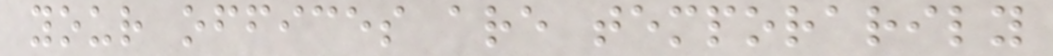your offices are temporarily
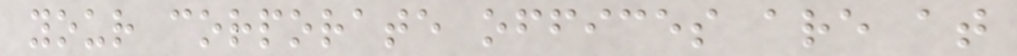your corporate offices are at
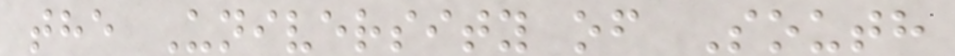the University of South
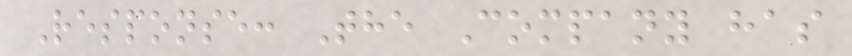Response: The Company has
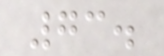73.
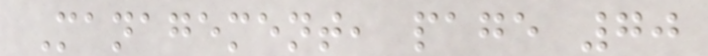Management, page 70
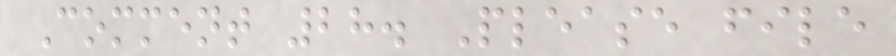Comment 28. Please file
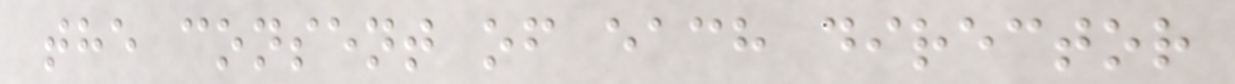the consent of each director
